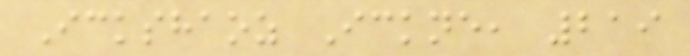Ickshaoz Ickne, 219
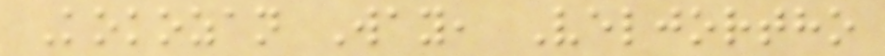Kokozan Way, Veljortho
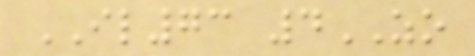IL73 4ZO
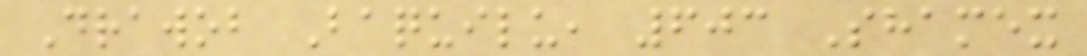Drawob Baquilu, 603 Shamex
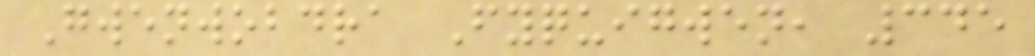Gwenwobdra Fyquigwen, 345
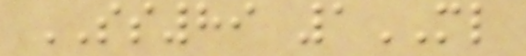SS89 1ML
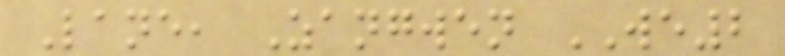Lane, Zangwen WE2
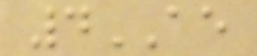4AE
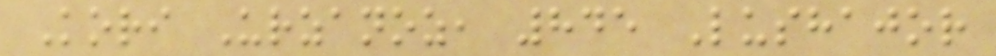Kori Urzanoz, 845 Lushajor
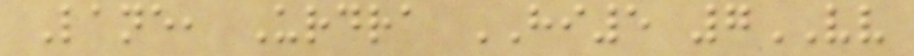Lane, Urdra HI5 7VV
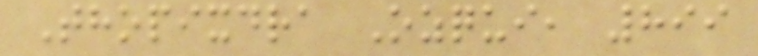Thopixdra Ozqui, 899
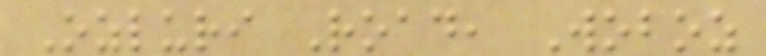Ozluri Road, Woboz
